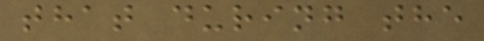that during the
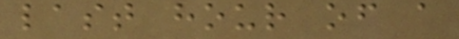last hour of a
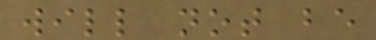will not be
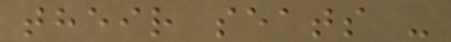their seats -
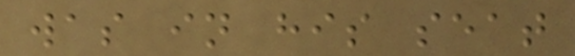was in his seat
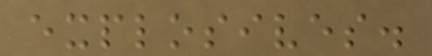explosives.
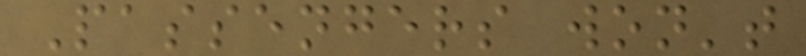Passengers won't
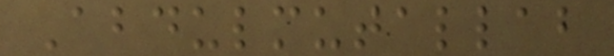Abdulmutallab
